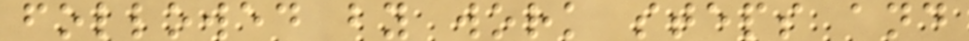followed by work steps and
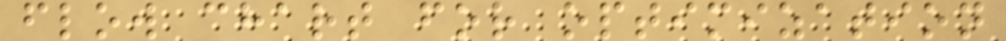flow chart for optimization
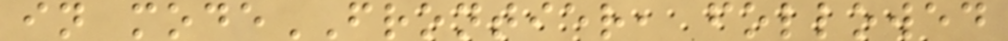in modeFRONTIER, followed
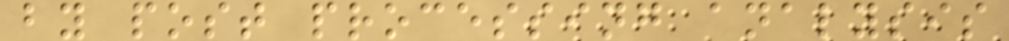by post processing analysis
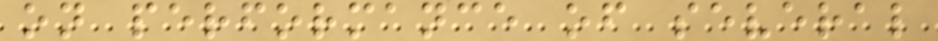on performance of several
